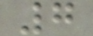7
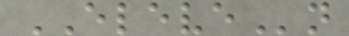ELEVEn
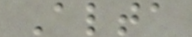Alta
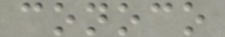conoco
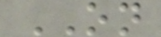ON
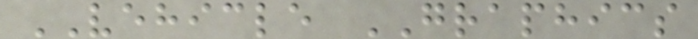VEHICLE GRAPHICS
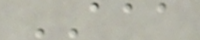AAA
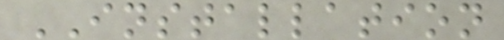INSTALLATION
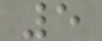5
